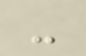-
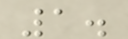1.
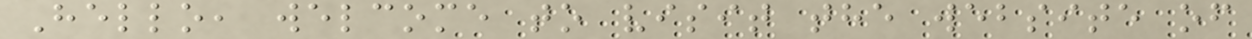Hello, welcome to visit the website of
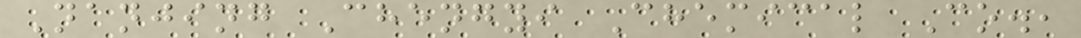Nanjing Chengyi Chemical Co.,
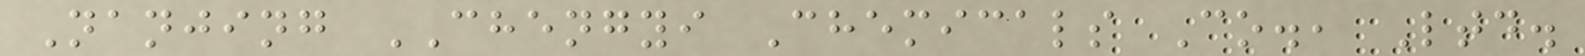Nanjing CHENGYI Chemicals Co., Ltd.
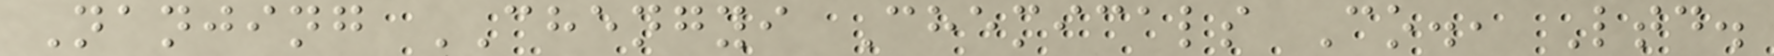Nanjing CHENGYI Chemicals Co., Ltd.
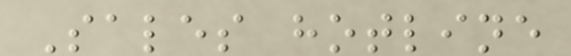Sales hotline
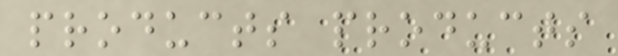products products
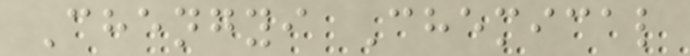Chengyi Chemical
